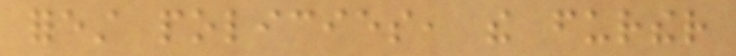forest policies, the further
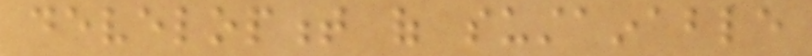development of sustainable
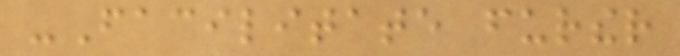-Facilitate further
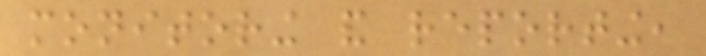monitoring and reporting,
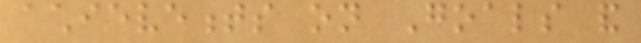achievements on Goals and
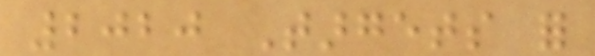2020 Targets for
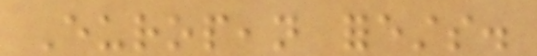European forests.
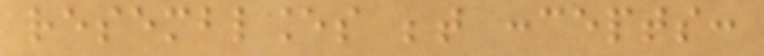resemblances between concepts:
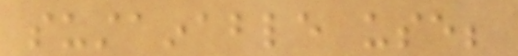sustainable use;
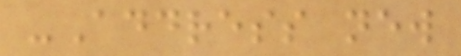-Address new
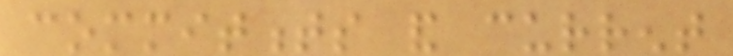commitments and current
